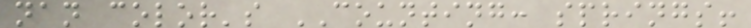nan color's COUNTING: springs!
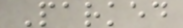Parked
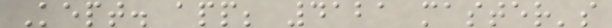Kept. app; 4121 master's
